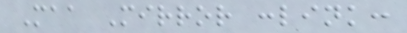Maa Mirror :link:
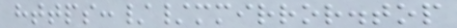https://mmirror.top
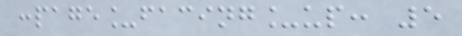:page_facing_up: 5
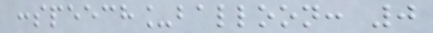:speech_balloon: 0
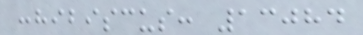:hibiscus: 13084
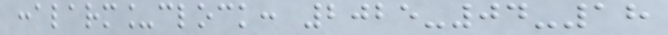:alarm_clock: 2025-04-18
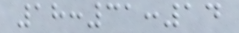18:31:14
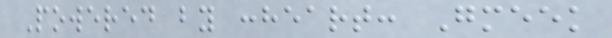Powered by :heart: Gmeek
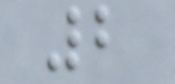2
